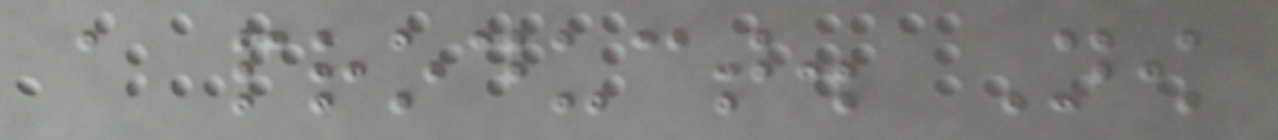a product. Now
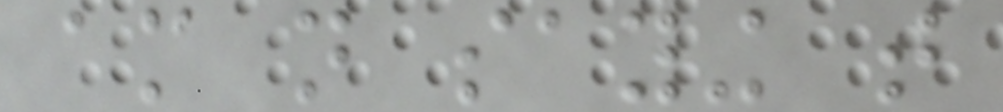am not saying that
